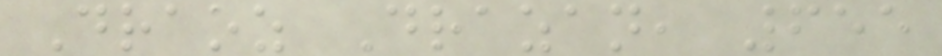Draoz Drazan, 655
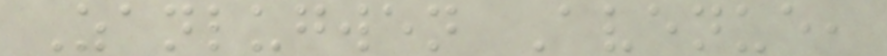Zanlugwen Avenue,
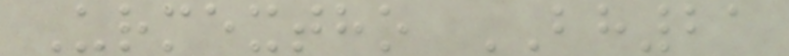Urmextho BH21
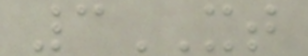3XT
